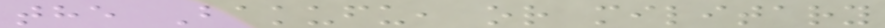the Bakufu, or military
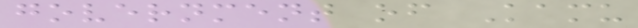government of Kamu
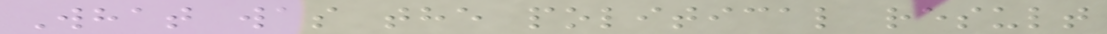What was the political result
